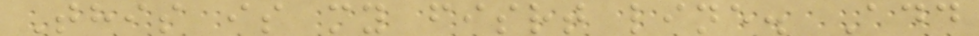This is my fisrt line. Add
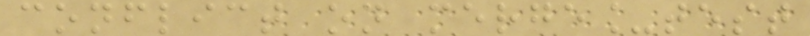conflict on merge_test
